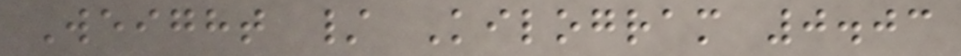Weight / Kilogram 0.03
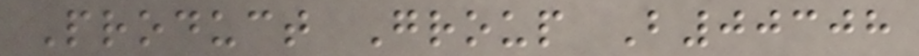Product Group B00308
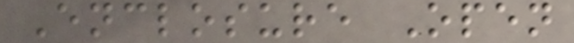Enclosure Open
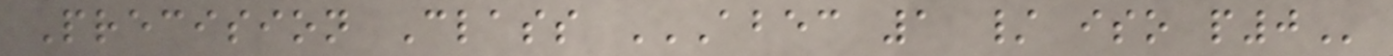Precision Class ABEC 1 / ISO P0
